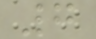7
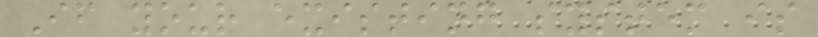If your existing system is
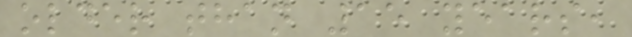older than 15 years,
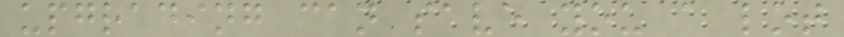upgrading can save you a lot
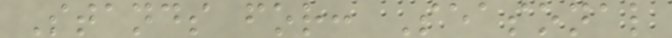Stands for: Seasonal
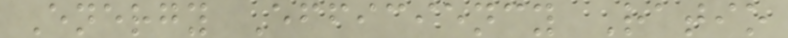Energy Efficiency Ratio
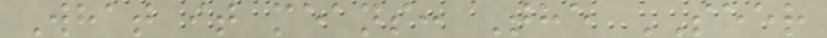What it means: The SEER
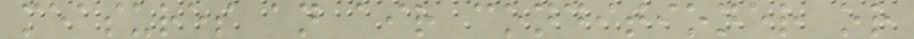measures an air conditioner or
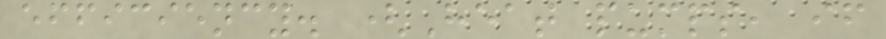efficiency. (Heat pumps, if
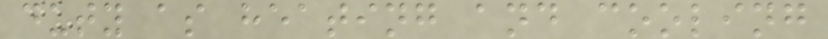duty as heating and cooling
